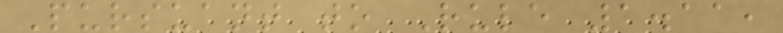Pursuant to Rule 1.11,
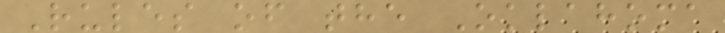Rules of the Oklahoma
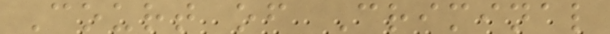Court of Criminal
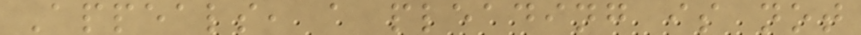Appeals, a pleading is not
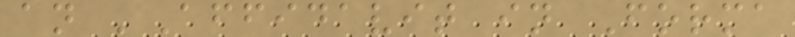an 'Affidavit in Forma
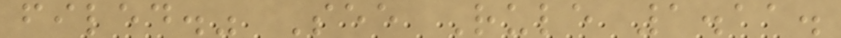filed." See Rule 1.11.
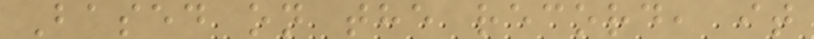Based on the record, it
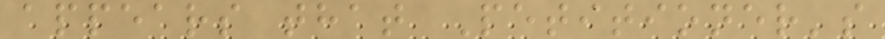appears that Petitioner's
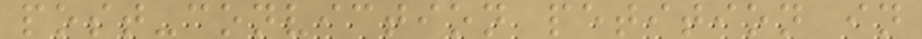post-conviction petition in
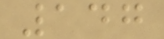147
